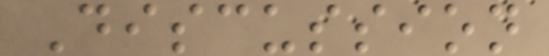Discussion
